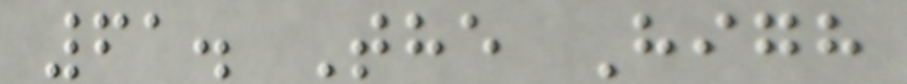61. The High
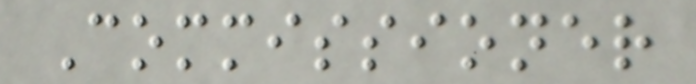Commissioner
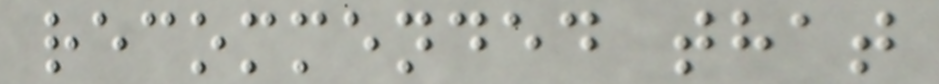recommended that
